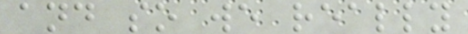and so we really
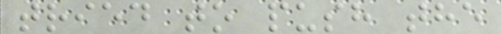tried to push the
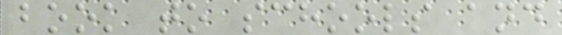book to schools and
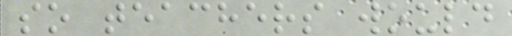so teachers would
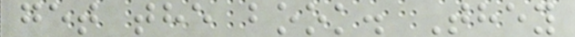get the book. They
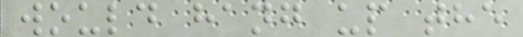would hang up the
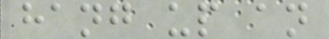hang up an
